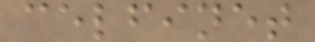celfinet
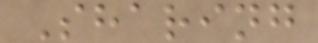Sharing
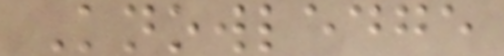Knowledge
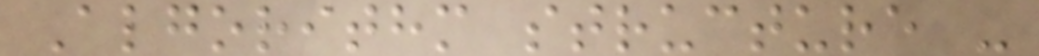Algorithm structure -
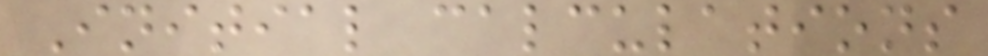Initial calculations
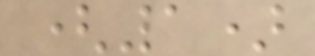(1)
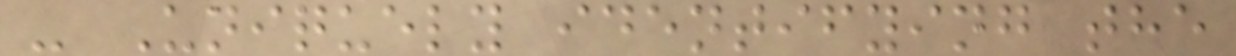- Uniquely identifying the
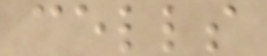cells
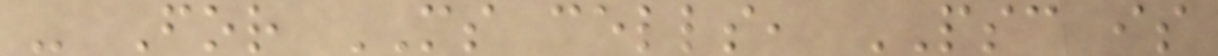- For MS cells, PSC is
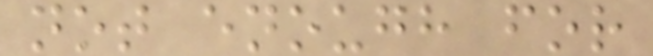not enough for
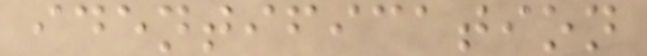identification
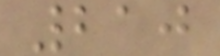210
